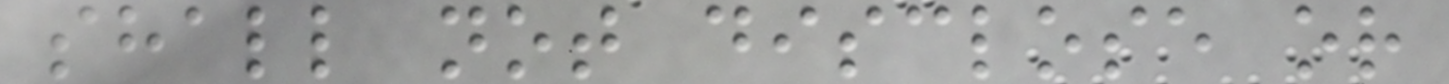shall not disclose or
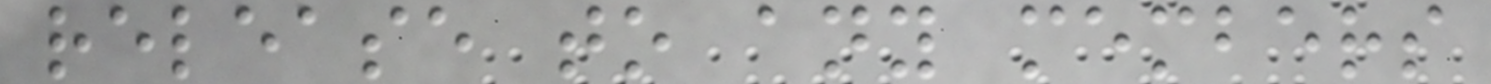release to any members
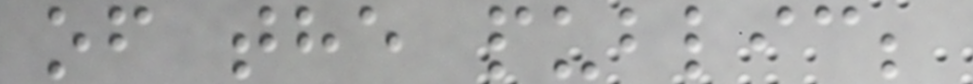of the public;
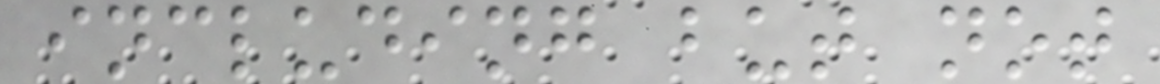including but not
